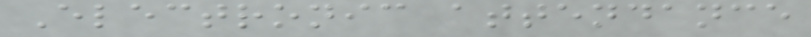Electronic attendance
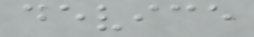device
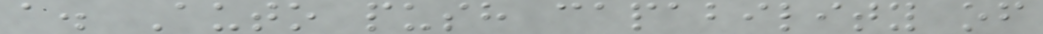a. Auto push capability of
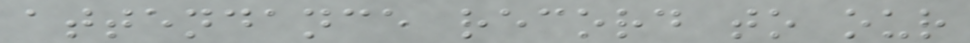attendance record to our
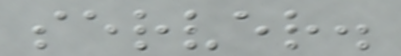server.
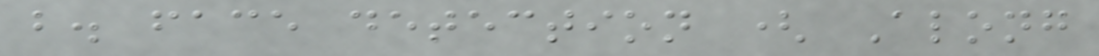b. face detection ( Along
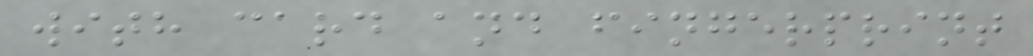with card and fingerprint
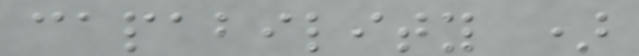capability )
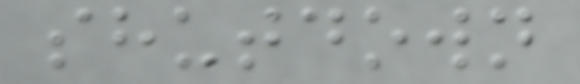shutdown
